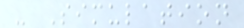- Simulation
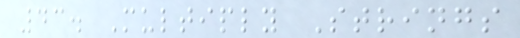43. Multiply Strings
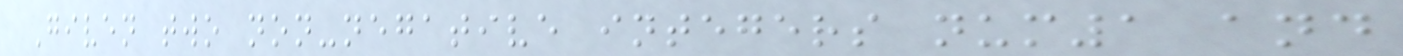Given two non-negative integers num1 and
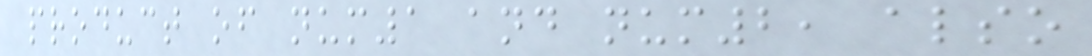product of num1 and num2, also
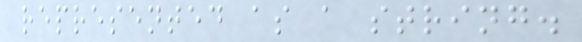represented as a string.
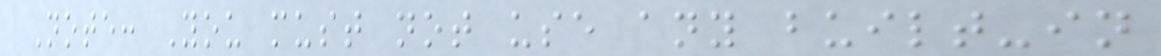Note: You must not use any built-in
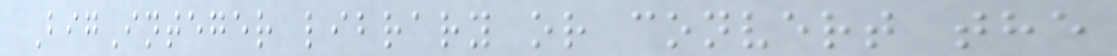BigInteger library or convert the
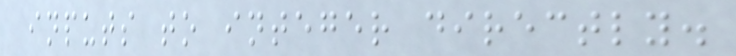inputs to integer directly.
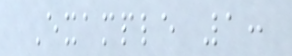Example 1:
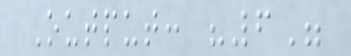Output: "6"
